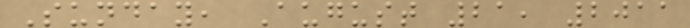Sunday, August 21, 2011
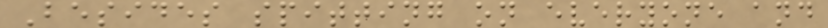Besides spitting on everyone and
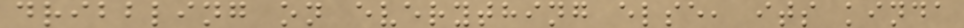dribbling on everything else, its kinda
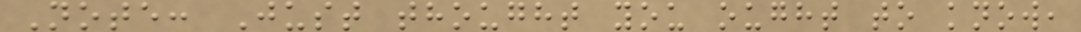Note: Just thought you ought to know,
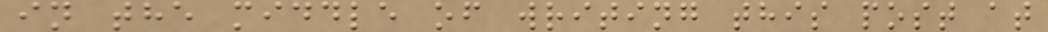in the middle of writing this post at
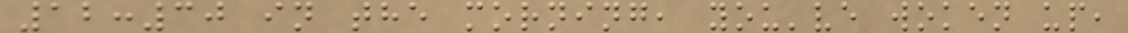12:30 in the morning, you've woken up,
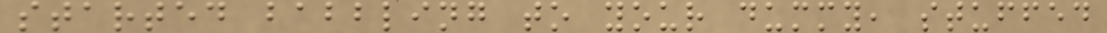started babbling to your dummy, stuffed
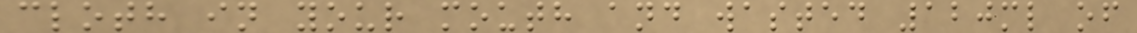cloth in your mouth and wasted 120ml of
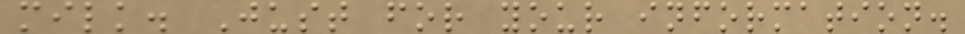milk. Just for your information.
